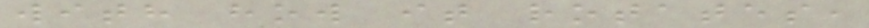with how it rotates,
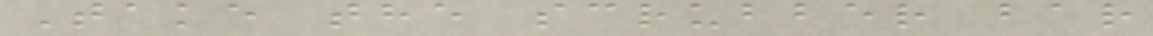Take the scrubber bar
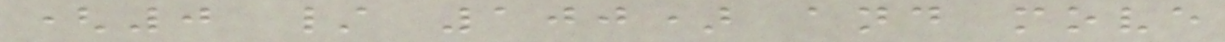(0 / 100) and move
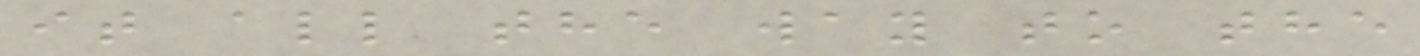it all the way to the
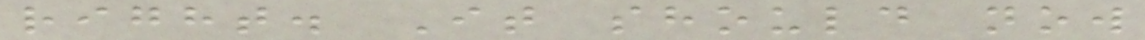right. It should now
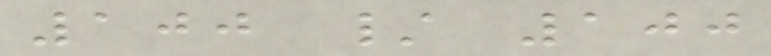100 / 100
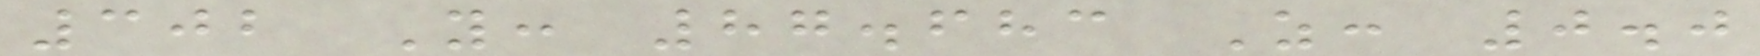302 Y: 87.683 Z: 0.0
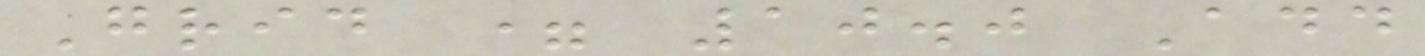Grid = 10.0 Add
